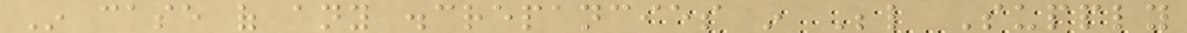In case of any discrepancies in Below Supply
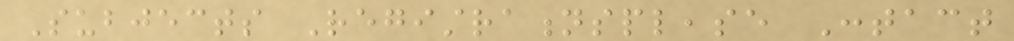Subjects Registrationsplease Contact
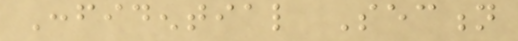Confidential Section
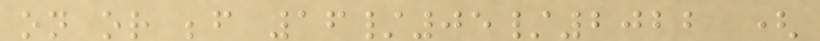on or before 16/05/2022 (
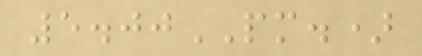5.00PM.)
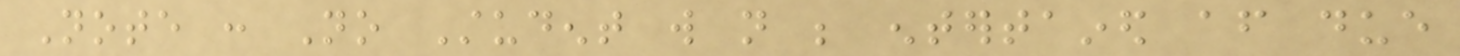Note : No Student will not be entertained after due
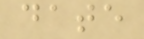date
